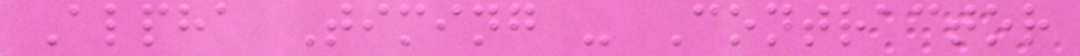Alpha Timing - Contractor
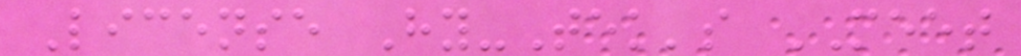License Hy-Tek's MEET
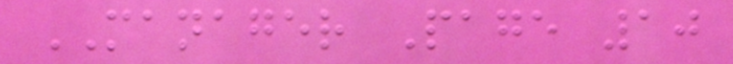MANAGER Page 10
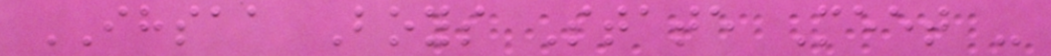IHSAA Boys State Meet -
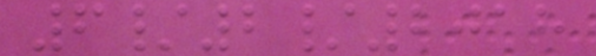6/2/2018
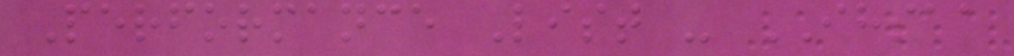Performance List - IHSAA
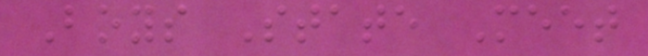Boys State Meet
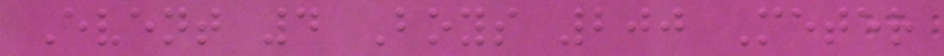Event 4 Boys 200 Meter
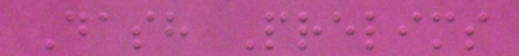Dash Prelims
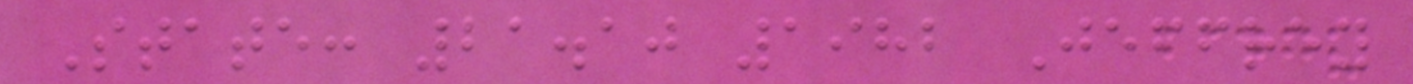State: 21.10 1982 Jeffrey
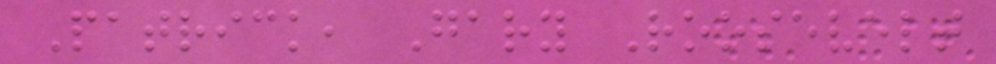Patrick, Gary Roosevelt
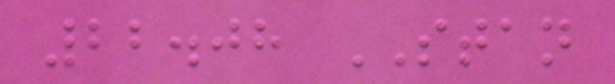22.08 STAN
